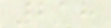218
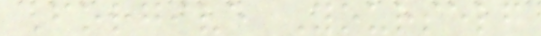Forgive Yourself
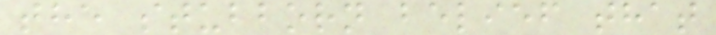the stubborn belief that
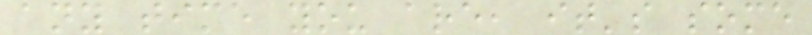any time you are, it's some
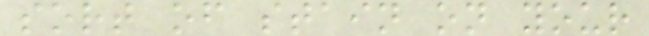sort of stain on your
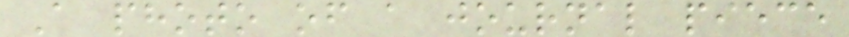A photo of a journal piece
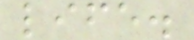life.
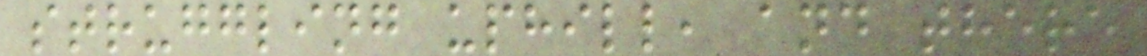struggling uphill, and there
